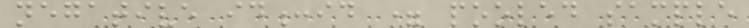negative id:id = pooled sample
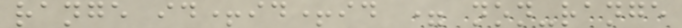range id+id+id = non-range
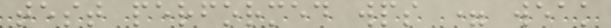test performed wps = weak
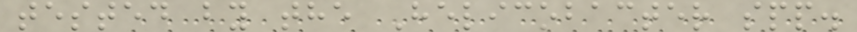tested by the Helicobacter spp.
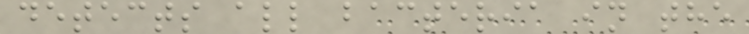detects all bacteria in the
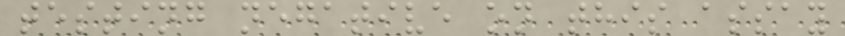testing negative on this assay
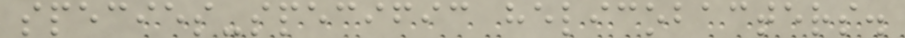species-specific helicobacters.
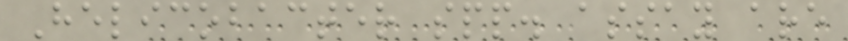Helicobacter spp. assay are
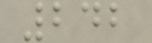242
